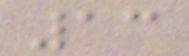13
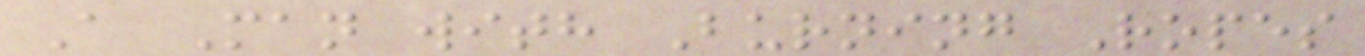A Man with Burning Ropes
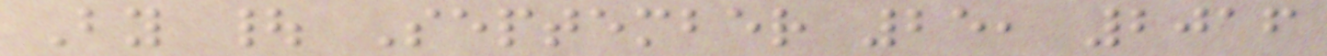By | September 25, 2016
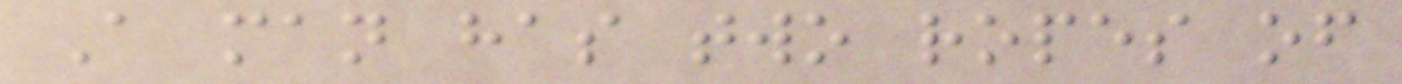A man has two ropes of
